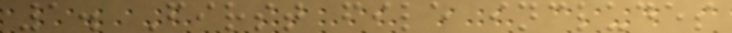1. First file includes
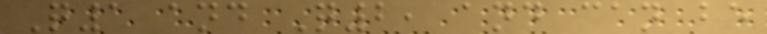Q1 and Q2, and can be
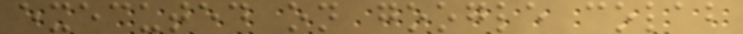executed on google colab
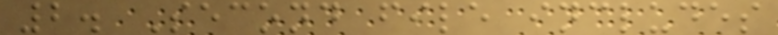2. Second file includes
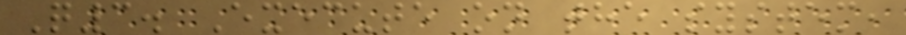Q3. Execute on the system,
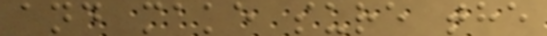and make sure the
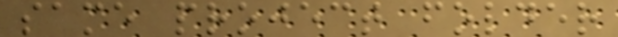same project folder
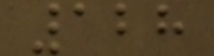128
